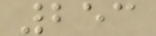253
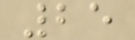25
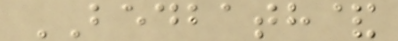BEDBATH&
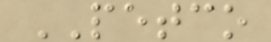PETCO
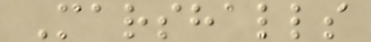Marshalls
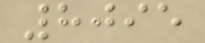8095
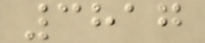3817
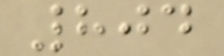804
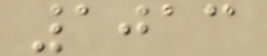1013
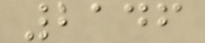2146
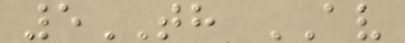5TH AV
